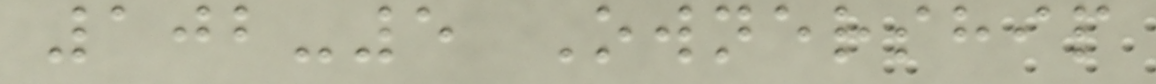102-5 Ownership
